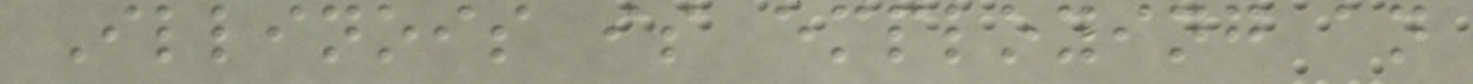Illinois is employing an
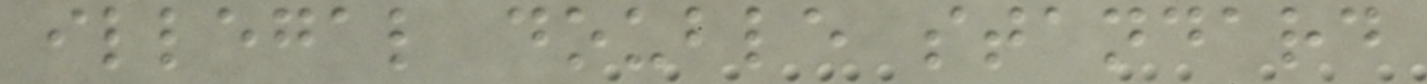illegal double standard
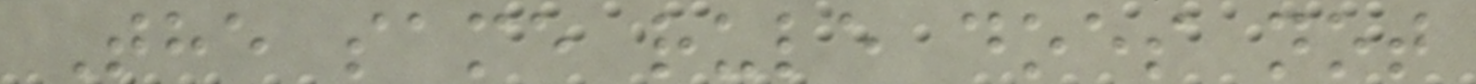The same rule does not
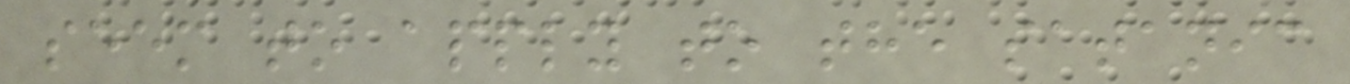seem to apply to the satanic
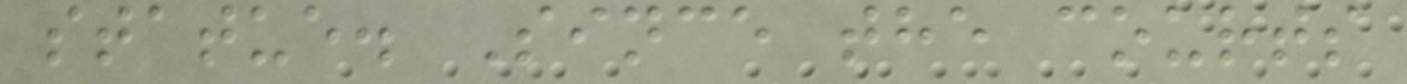statue. Since the courts
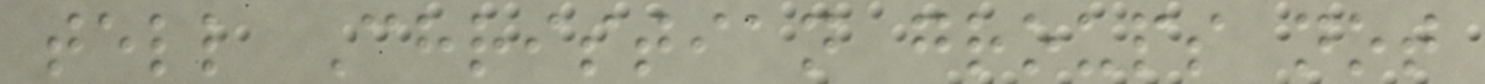tell Christian groups not
